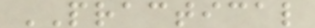PRACTICAL
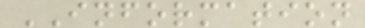INFORMATION
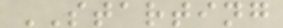STARTING
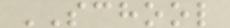SCHOOL
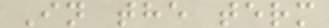In the term
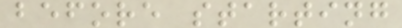before starting
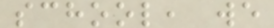school, we
